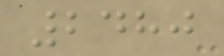2480
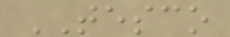TESCO
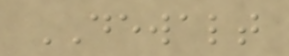DEWALT
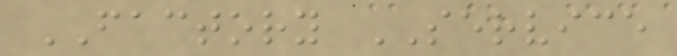FACTORY SERVICE
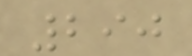290
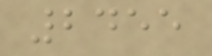2455
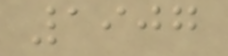1907
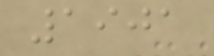1901
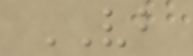VB
